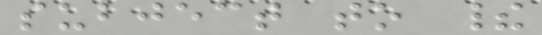subject to their
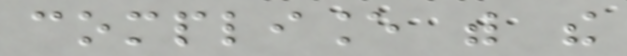compliance with the
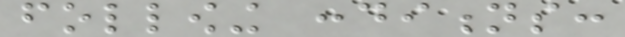following conditions:
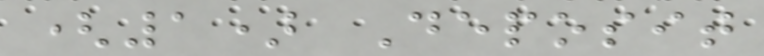(1) Deposit
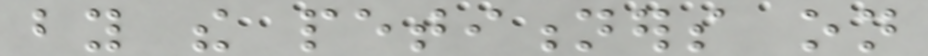by the petitioners on
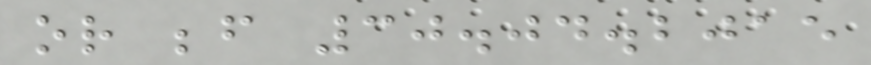or before 30.04.2015
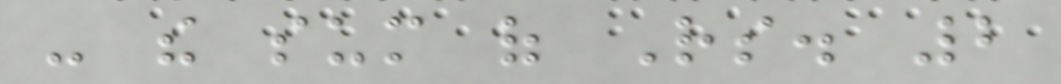- the sum of Rs. 2
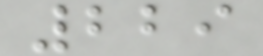229
